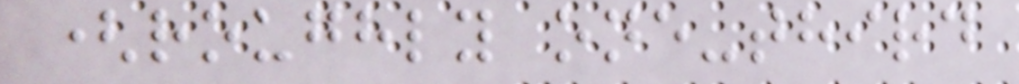(roughly one-third
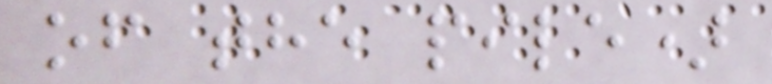of the pile)
